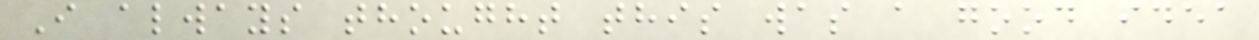I always thought this was a good idea
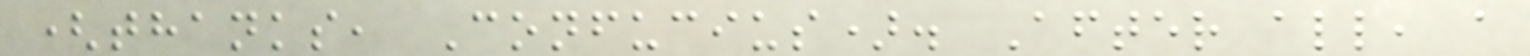(thanks, Confucius). After all, a
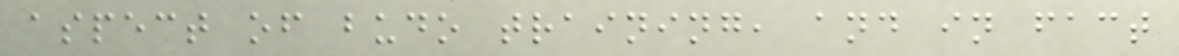aspect of budo training, and in fact
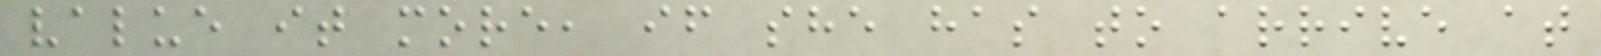value it more, if she has to arrive at
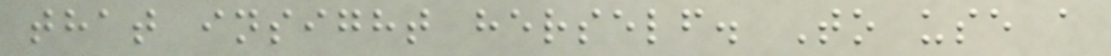that insight herself. To use a
